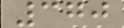370
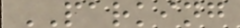PARKING
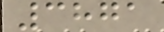3871
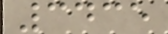3435
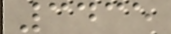3435
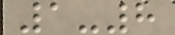1-8
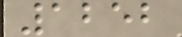1252
